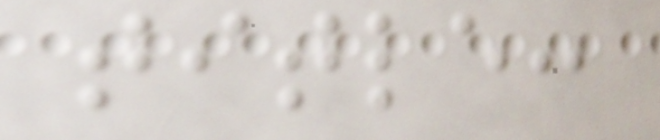title:
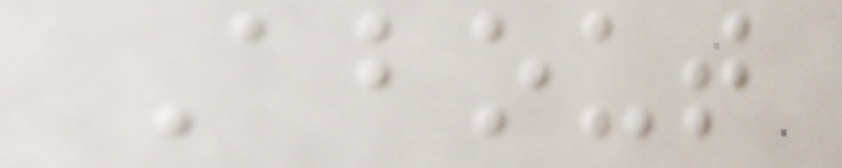About
